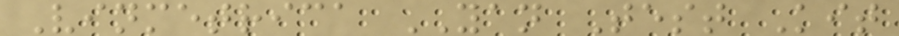Vinmetrica YAN Test Kit
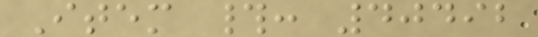Item #: 40492
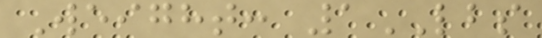Weight: 1LBS
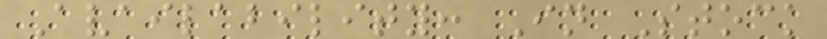Availability: In Stock
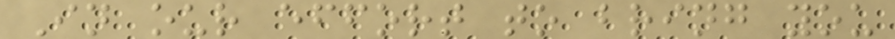In our effort to bring you
